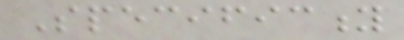Specificity
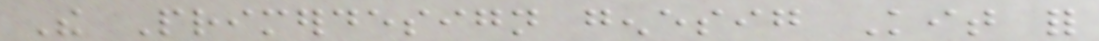The Primerdesign genesig Kit for
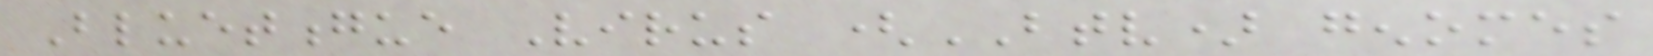Bluetongue Virus (BTV) genomes
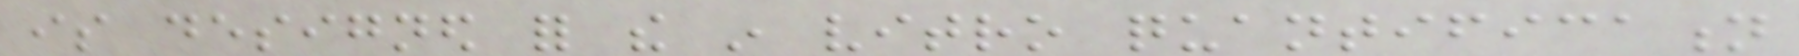is designed for the in vitro quantification
